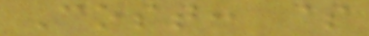Cost: $
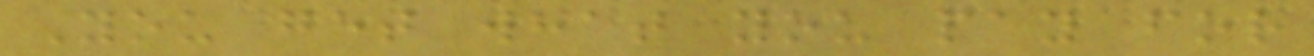You get what you pay for
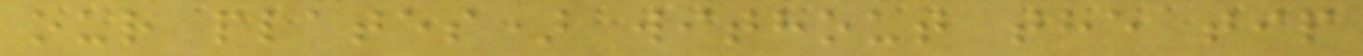our plates) without the tip
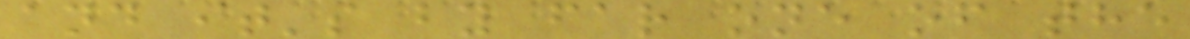and it's by far one of the
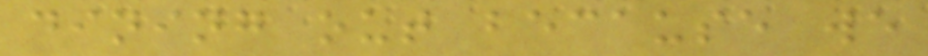dining out because we
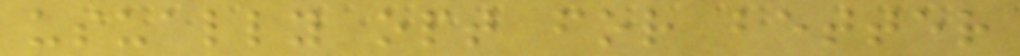usually opt for better
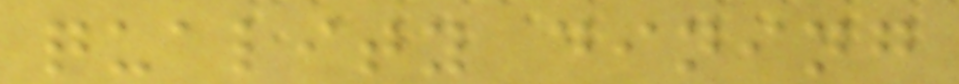quality dining
